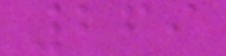269
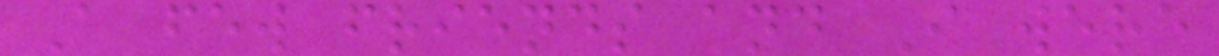A few friends and I were
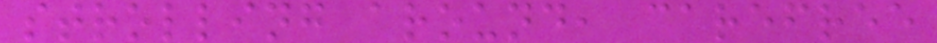strolling around, carefree
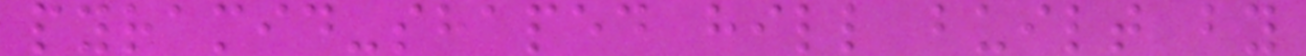pyramid-shaped hill built by
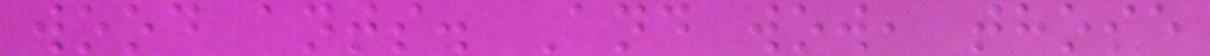wood ants. And wow, those
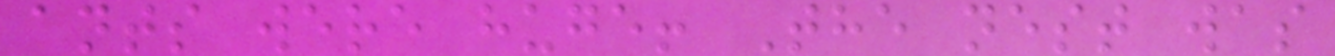ants were huge! The nest was
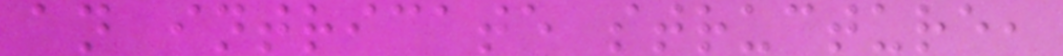an intricate structure,
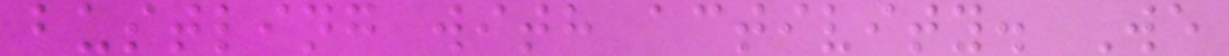bustling with activity. We
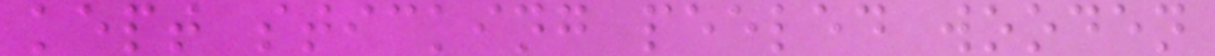kept sticking peeled wooden
